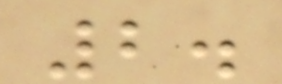2.
